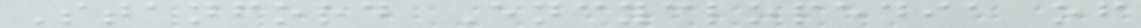Stanford Encyclopedia of
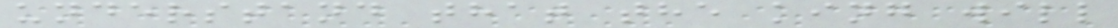understand that the king will
